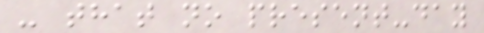- that no present-day
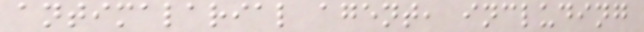antimalarial agent, including
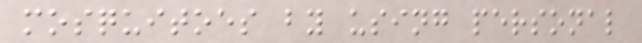mosquitoes by using personal
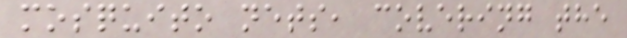mosquito nets, covering the
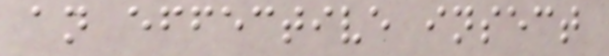an effective insect
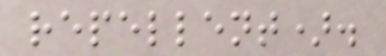repellent).
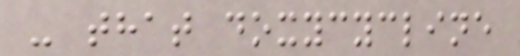- that doxycycline
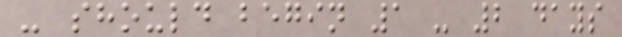- should begin 1 - 2 days
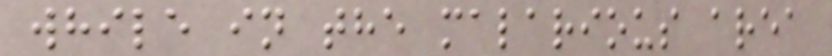while in the malarious area
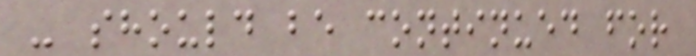- should be continued for
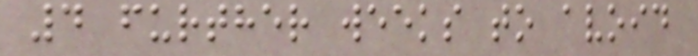4 further weeks to avoid
